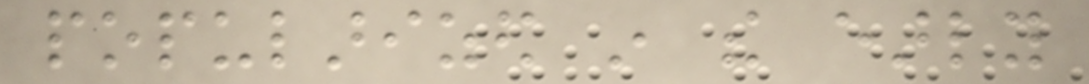popularized in the early
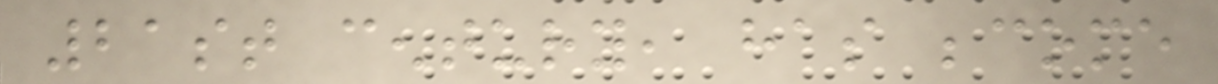21st century, has become
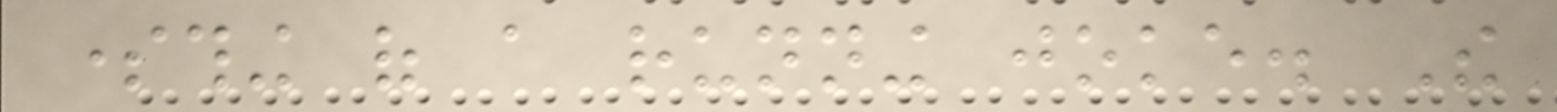something of a running joke. The
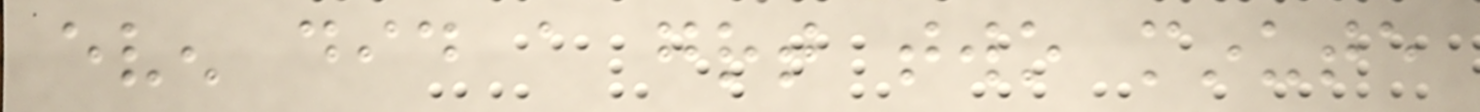even did a great two minute
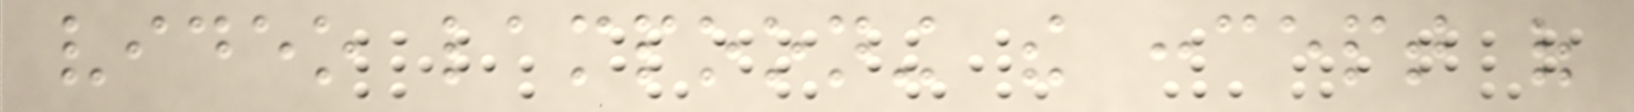video lampooning the concept of
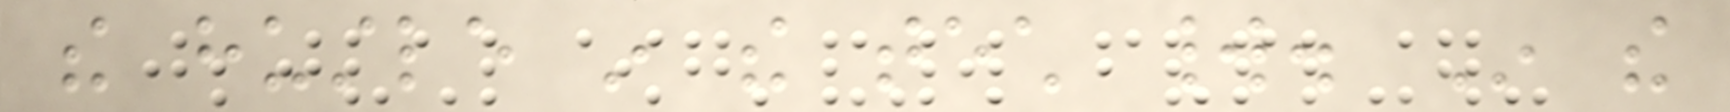the hustle in the tech world. In the
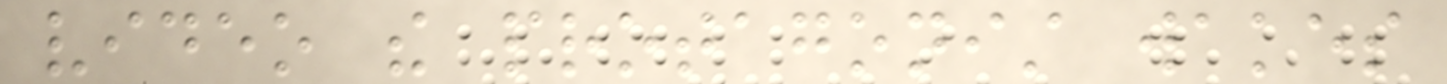video the protagonist wakes
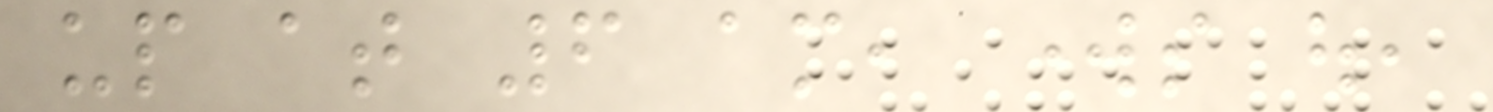up at 6 am, works out,
